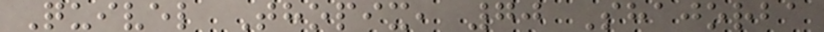Quivel Thopix, 70 Shajorba
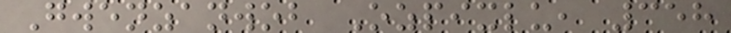Gwenzanwob Ozpixlu, 358
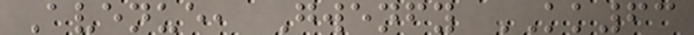Avenue, Gwenfy KK63
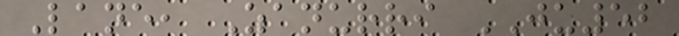Lane, Zanurri JU52
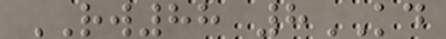RW88 8KD
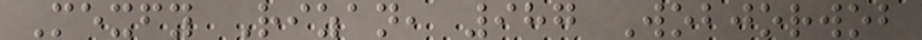Mexfy Rizan, 987 Wobjorwob
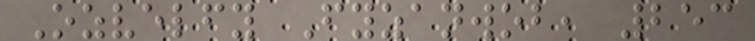Ozvelfy Fyzanwob, 253
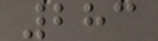283
